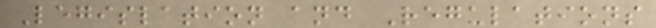Legislation and Regulations
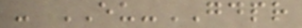- EU-GDPR
